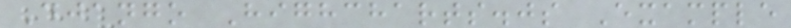Django Highcharts.js Example
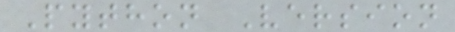Python Version
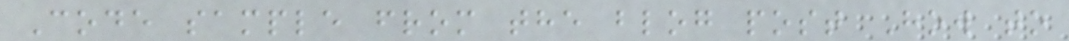Code sample from the blog post How to
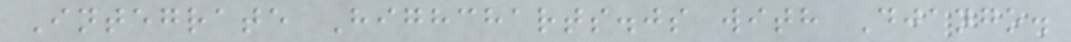Integrate Highcharts.js with Django.
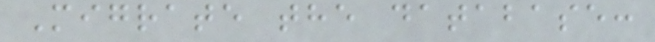Migrate the database:
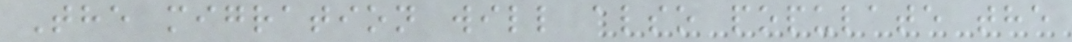The migration will also populate the
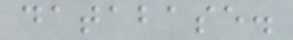database.
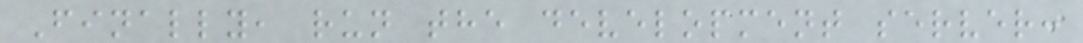Finally, run the development server:
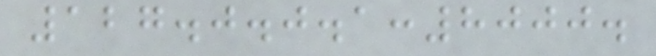127.0.0.1:8000.
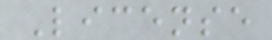License
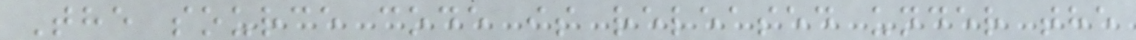The source code is released under the
